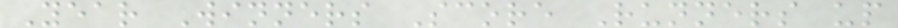Year Winners Score Runners up
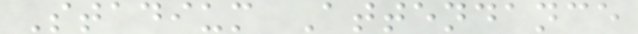Stadium Attendance
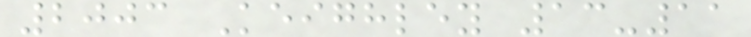2003 Keighley 13-11
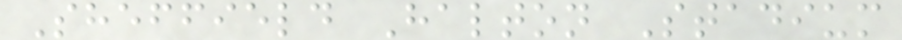Sheffield Halton Stadium
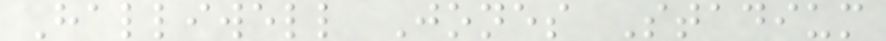Halliwell Jones Stadium
